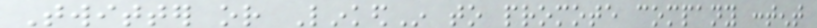Twitter or LinkedIn to promote company content
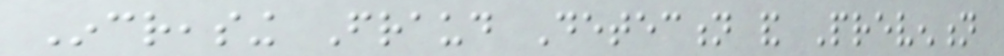Increasing Fraud Detection and Prevention
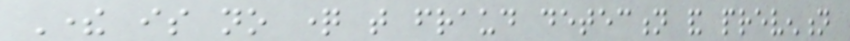There is no question that fraud detection and prevention
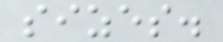sizes.
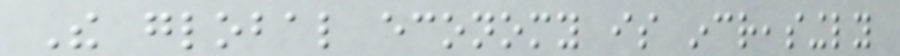The global economy is increasingly
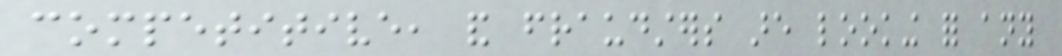competitive, and fraudsters are looking for any
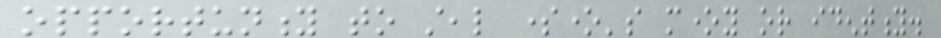opportunity to steal someone's money or identity.
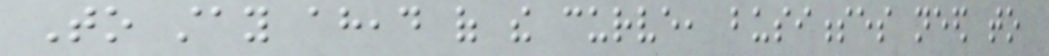To stay ahead of the curve, businesses need to
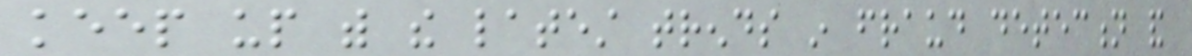keep up with the latest trends in fraud detection and
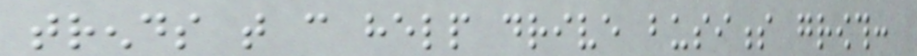trends that can help drive business growth:
